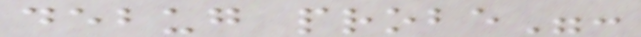debug probe":
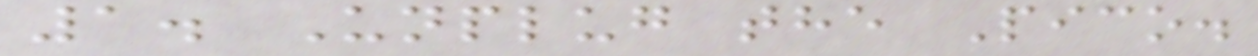1. Unplug the Pico.
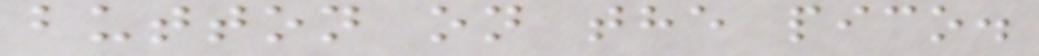button on the pico.
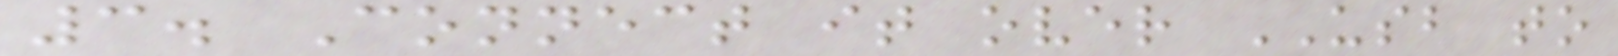3. Connect it over USB to
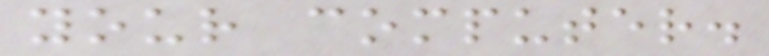your computer.
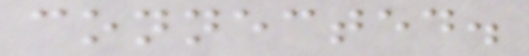connected.
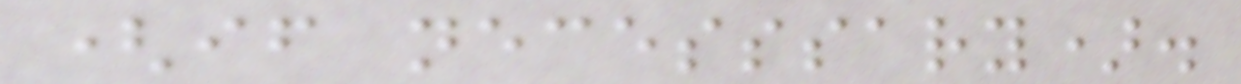(if necesssary).
